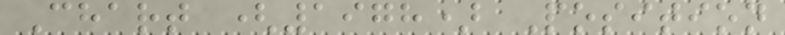Chart (1978) Position
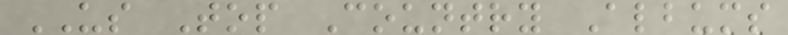US Top Country Albums
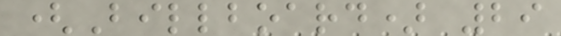(Billboard) 29
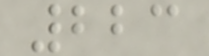223
